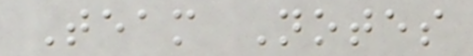Team Notes
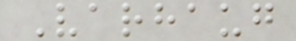Varhaug
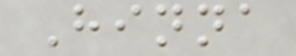Hinna
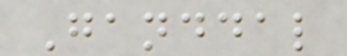Ganddal
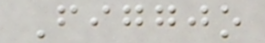Figgjo
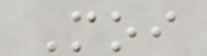Moi
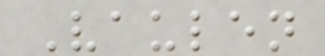Vaulen
